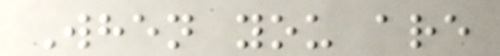When you are
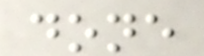done
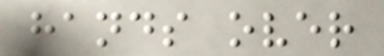hands over
